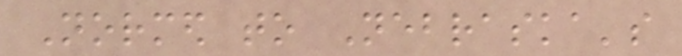Normed to Nebraska's
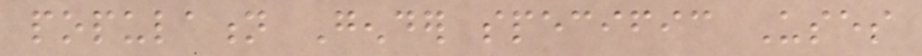population Gender specific Uses
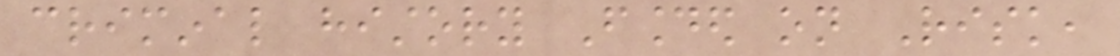criminal history Founded on Risk,
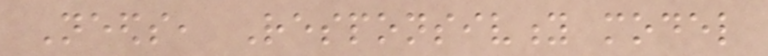Needs, Responsivity model
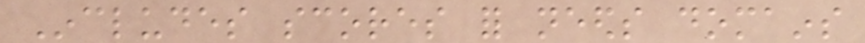Includes scores for needs domains
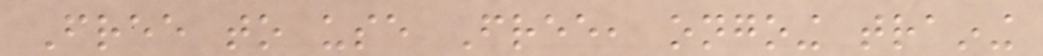Free to use Free, ongoing training
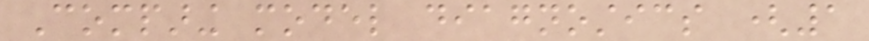Comparing model diagnostics (1
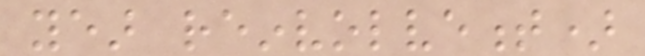year reinvolvement)
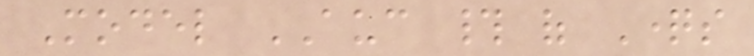Model AUC # of Questions
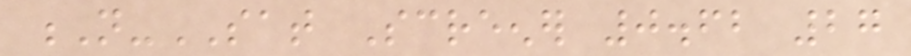N-SAT Screener 0.62 27
